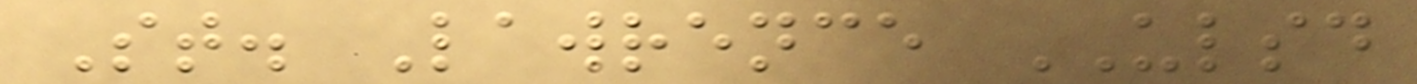St. Lawrence ULSD
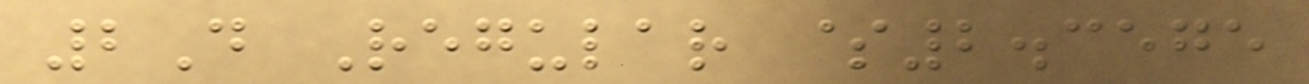2D Regular $2.3575
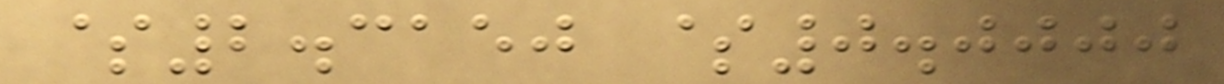$2.3150 $0.0000
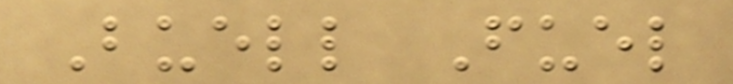Buell Fuel
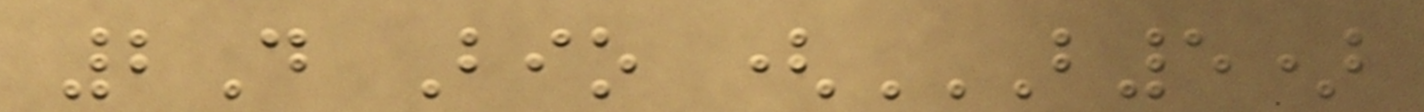2D Bio (B5)
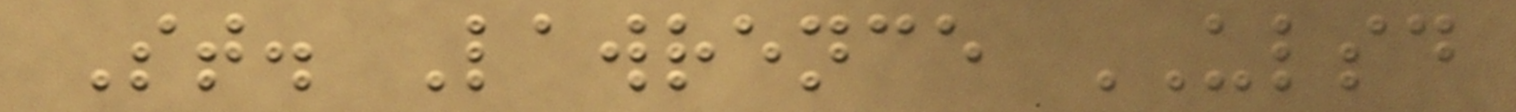St. Lawrence ULSD
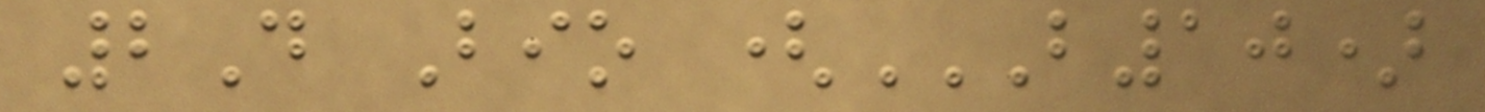2D Bio (B10)
